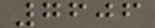7606
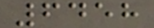6458
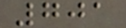701
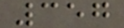357
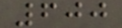600
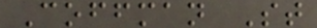Coffman St
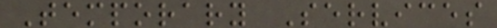Temporary Services
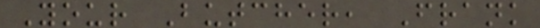Your Butcher, Frank
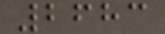2683
